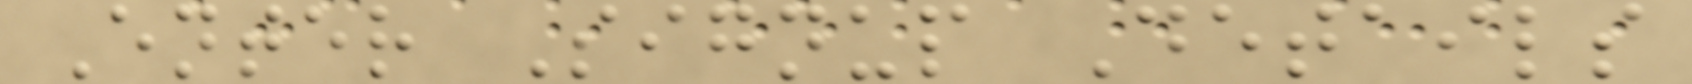Enter Signup Details
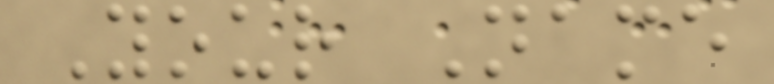Your Name
